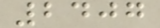2407
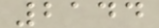2144
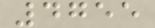4755
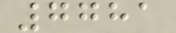7781
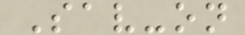Sav-on
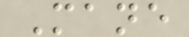Mane
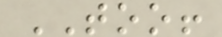TOO!
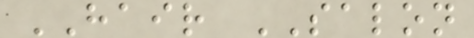HAIR SALON
